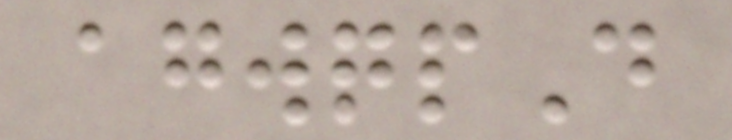agwqpD
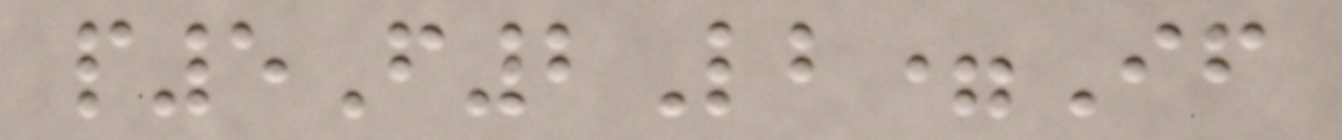p5F2Lb=If
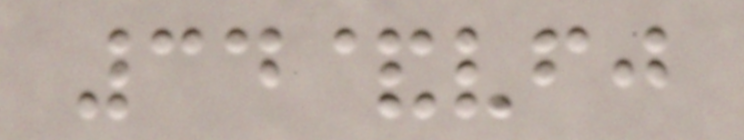34&vfj
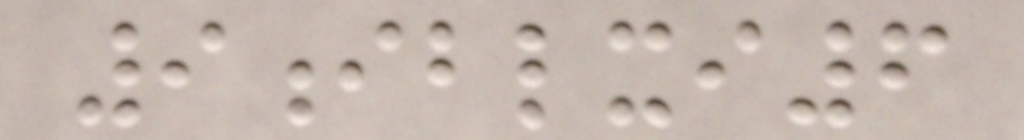9iblxi6
